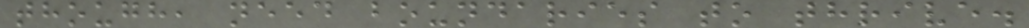though, need boundaries to thrive.
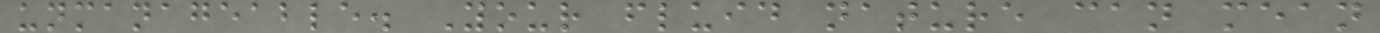unmanageable. Your fluid nature can mean
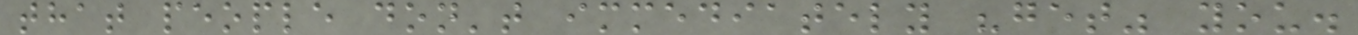that people don't immediately "get" you.
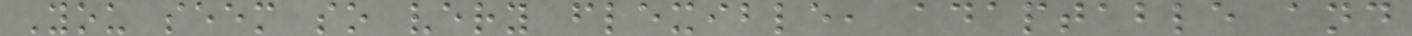You seem so very flexible, adaptable and
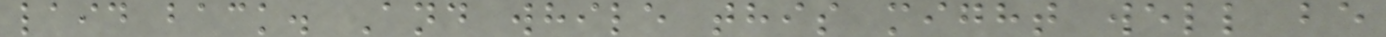laid back. And while this might well be
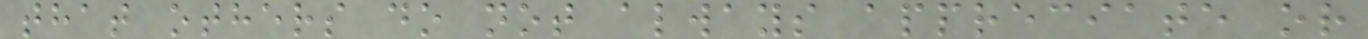that others do not always appreciate or
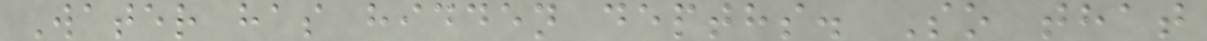Water has hidden depths. So that
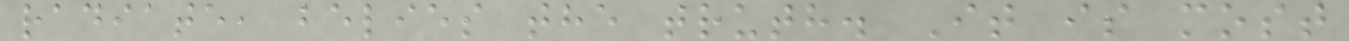radiate, belies the truth. It is most
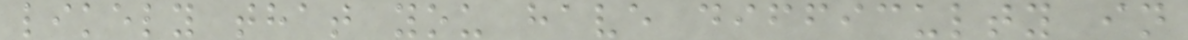likely that you have difficulty in
